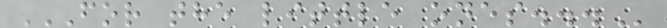FOR THE LITTLE ONES...
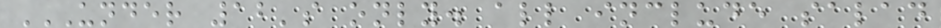UNDER 12'S ONLY. ALL INCLUDE SALAD
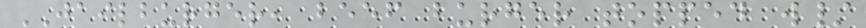JAILBURGER, beef burger topped w/
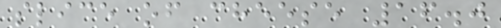slice of cheese 16.0
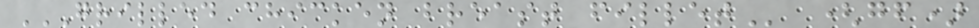GRILLED CHICKEN BREAST FILLET (gf)
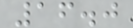16.0
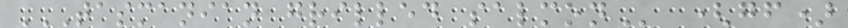TASMANIAN GRILLED SALMON (gf)
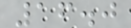16.0
